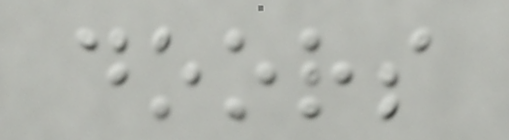doors
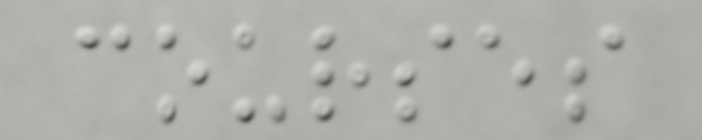courses
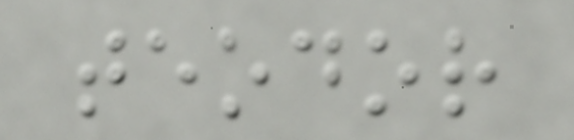teodor
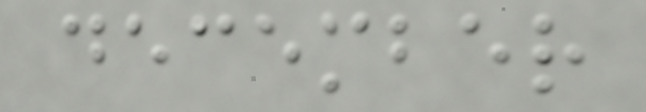december
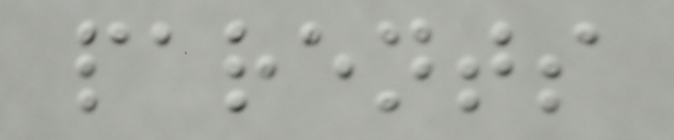parents
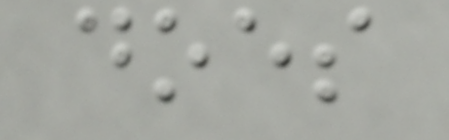does
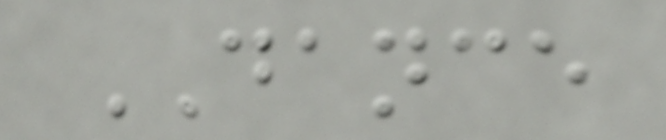DANCE
